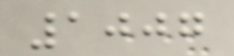1007
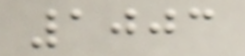1003
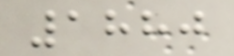1880
